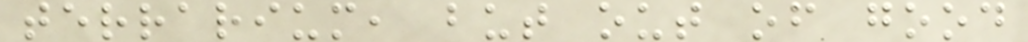terrarium, but out of good
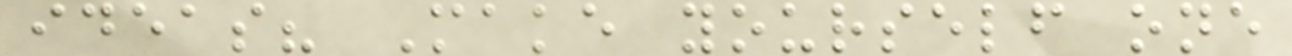ideas? Make yourself one
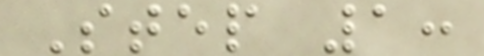Step 1:
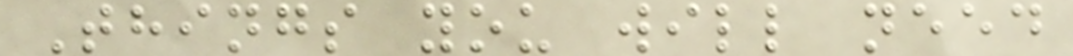Things you will need
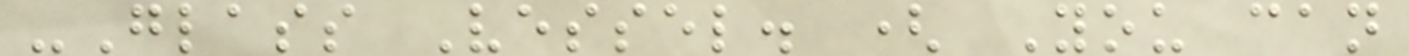-Glass Vessel. ( You can
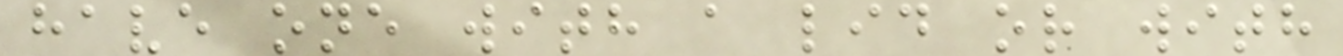have one with a lid or with
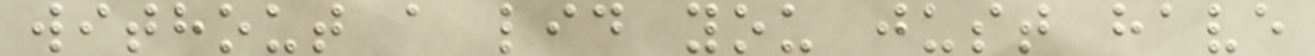without a lid you just have
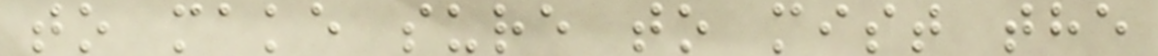to make sure to mist the
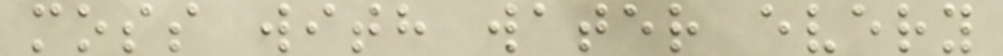moss with water every
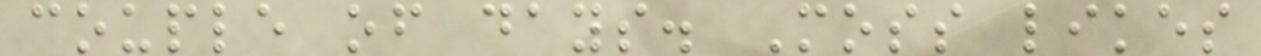couple of days. Moss likes
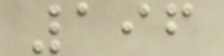196
